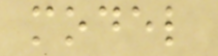model
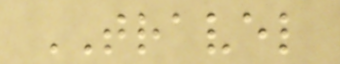TRAVEL
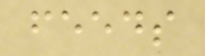feeds
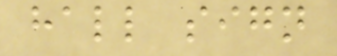hall sign
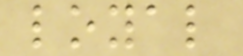loyal
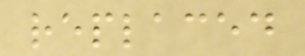replaced
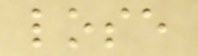lose
